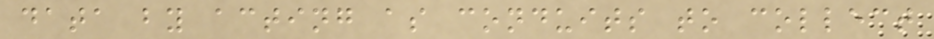data by acting as conduits to collect
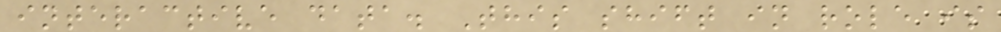interactive data. This shift in role is
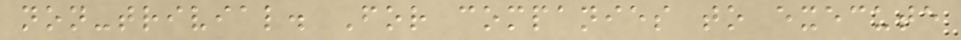non-trivial. For companies to execute
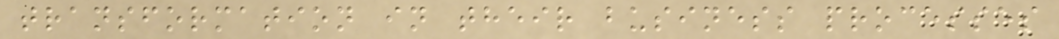transformation in their business processes
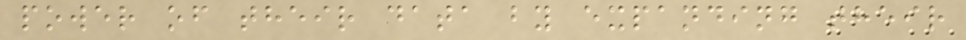power of their data by expanding their
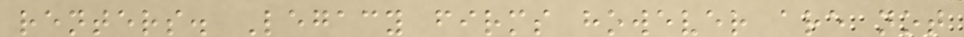renters. Legacy firms however are not
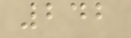242
